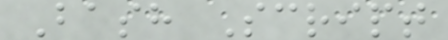Bash Script
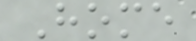Home
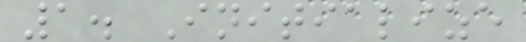1. Initialize
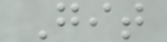Git
